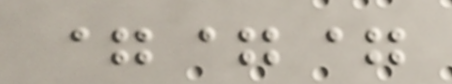===
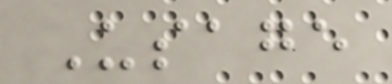Usage
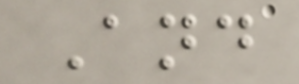And
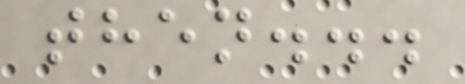then...
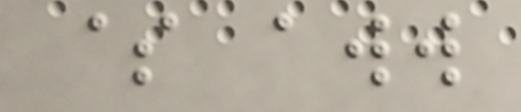$ aww
